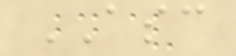ASC
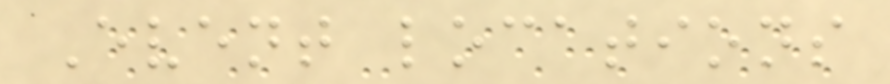Event locations
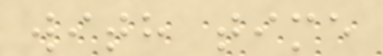with time
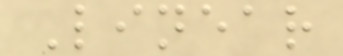Linear
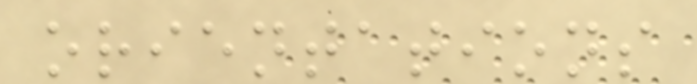orientations
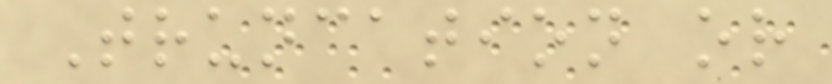Truncation or
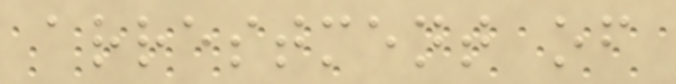arrestment of
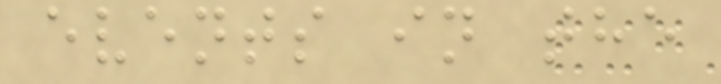events in the
